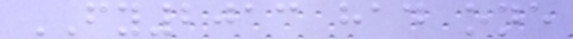FY2013 had one
